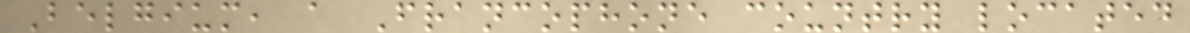Belgium, a Francophone country located
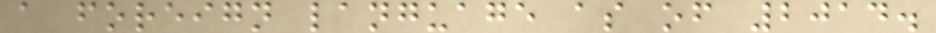a foreign language as of 2014.
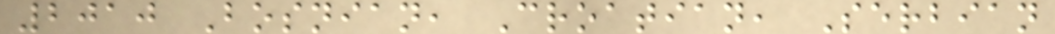2010 Bosnian, Croatian, Serbian
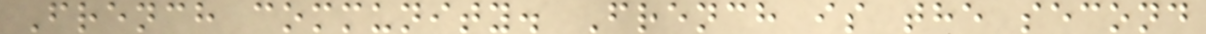French community. French is the second
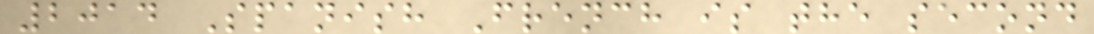2014 Spanish French is the second
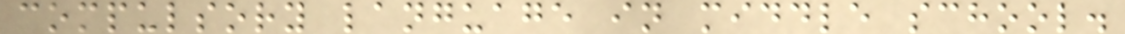compulsory language in middle school.
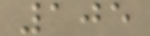105
